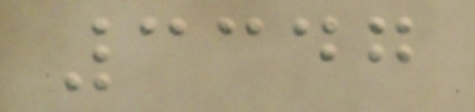3347
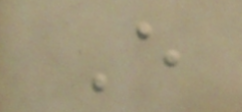E
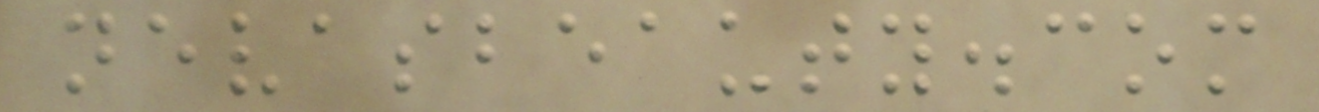nevasbeauty.com
